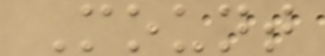Mount
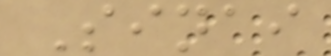Sinai
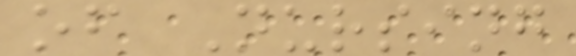of Nursing
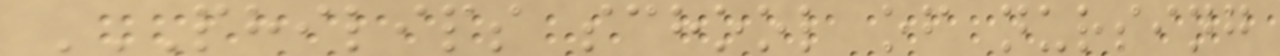PHILIPS SCHOOL OF NURSING
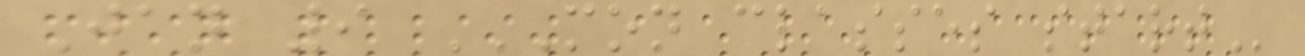Jan 9 MON CLASSES START
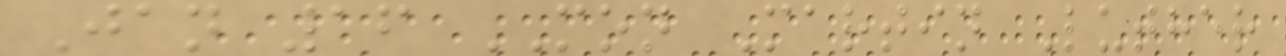Jan 16 MON Martin Luther
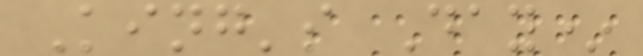King's Day*
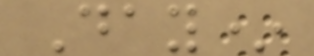Day*
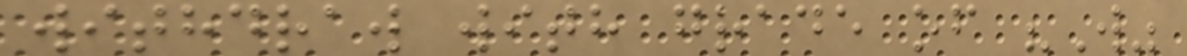withdraw with grade of "W"
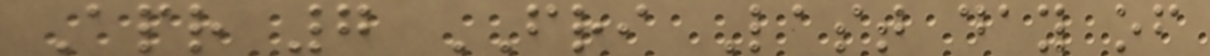Apr 7 FRI Last day of
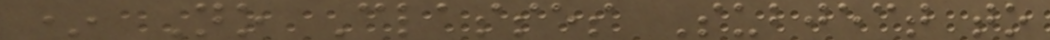* No Classes Subject to
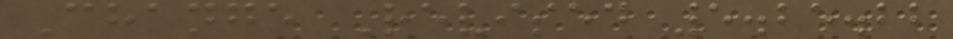Change Revised 5.25.22
